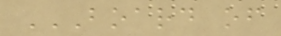BOARD OF
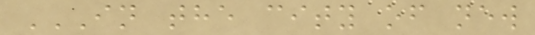IN THE CITY OF NEW
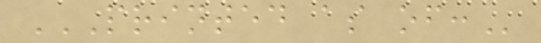PRINTED AS OF:
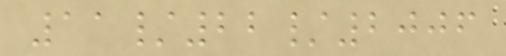11/22/2006
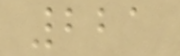221
